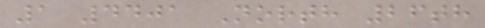1 4401 North 26th
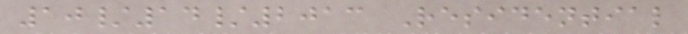10/14/2013 Residential
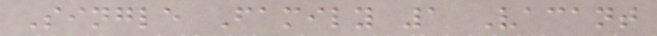Single Family 1 Vacant
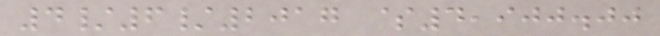4/6/2017 $4,900.00
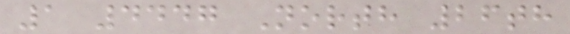1 4447 North 26th
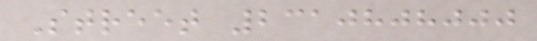Street 2310808000
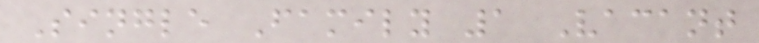Single Family 1 Vacant
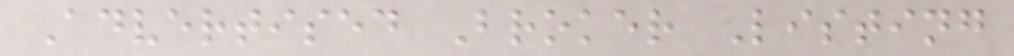Advertised Broker Listing
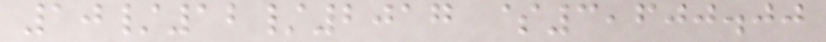10/12/2017 $3,600.00
